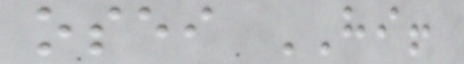osei HI!
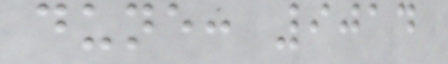dune: 9014
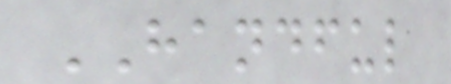HANDFUL
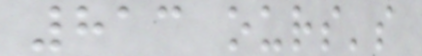813 ours's
